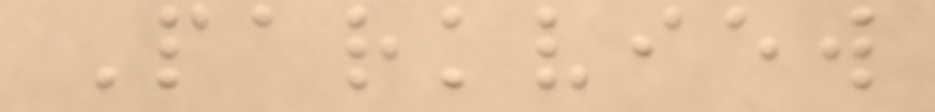Parkview
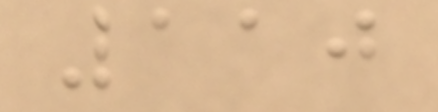110
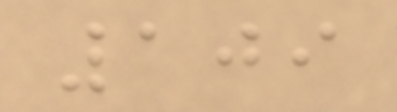109
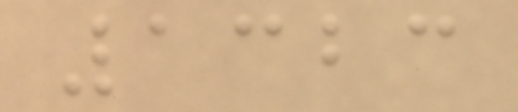1323
